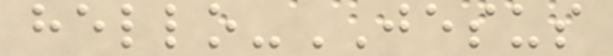hello-JESUS
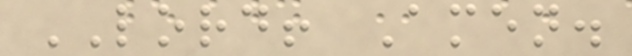LORD! Amen.
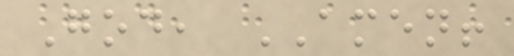God, AMEN!
